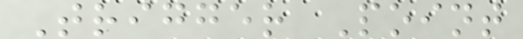Trigger Point
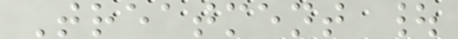Treatment |
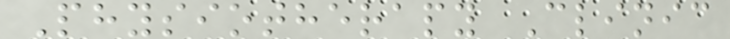Physiotherapy Clinic
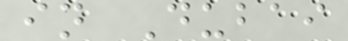in Dubai
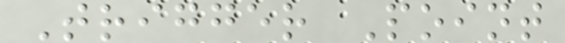Trigger Point
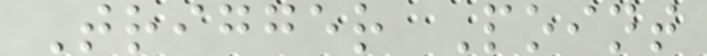Trigger Point
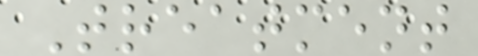Treatment
